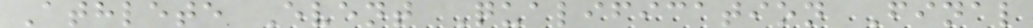Athlete Event Qualification Final
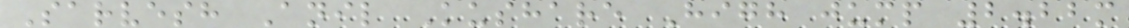Sarvesh Anil Kushare High jump 2.22m
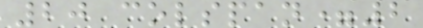20 colspan=2
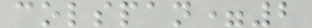colspan=2
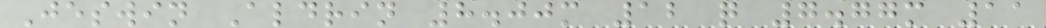Jeswin Aldrin 8.00m 12 q 7.77m 11
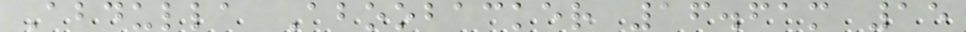Abdulla Aboobacker 16.61m 15
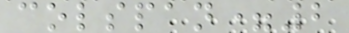colspan=2
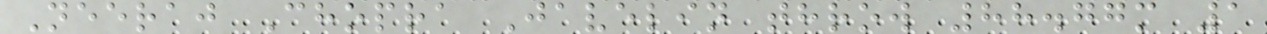Neeraj Chopra Javelin throw 88.77m 1
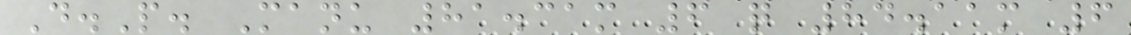D.P. Manu 81.31m 6 q 84.11m 6
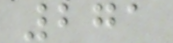271
